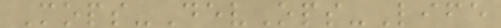Mops-DevOps-Life
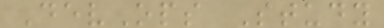DevOps Study
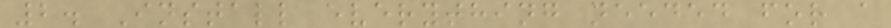2. Install everything needed for a
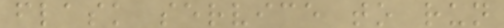flask service to run
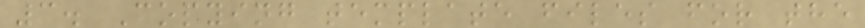3. Copying template files for the
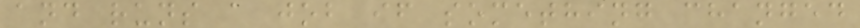and runs a job if something changed
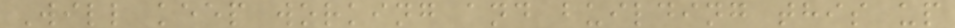Will keep working and building this up
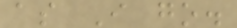as I go.
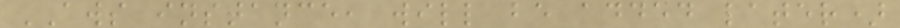AWS instance, will be added later)
